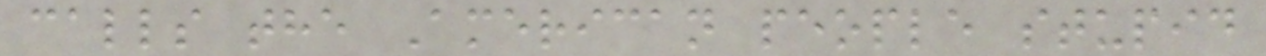calls the American people stupid
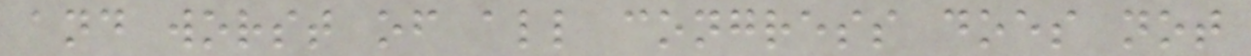and worst of all congress does not
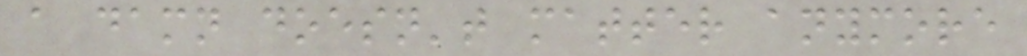a damn doesn't matter anymore
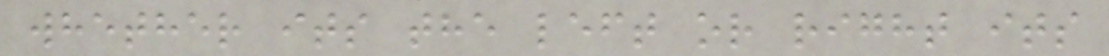whether its the left or right its
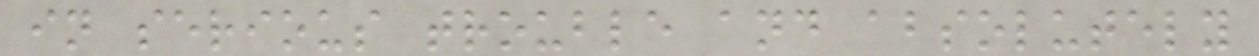in serious trouble and absolutely
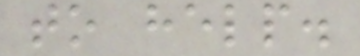to help.
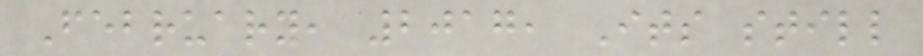February, 2017, Its still
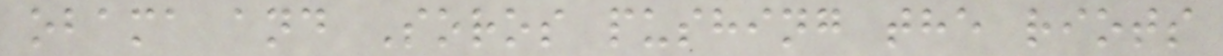obama and Soros pushing the riots
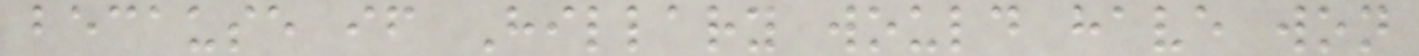because if Hillary would have won
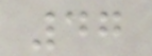47
